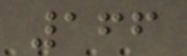166
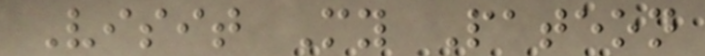Visit My Pateon
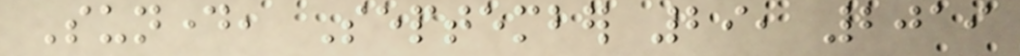Sunday, September 29, 2019
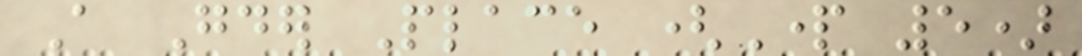A Gooder Place (Part 5)
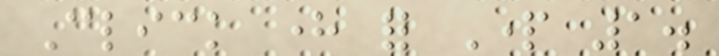Click here for Part 1.
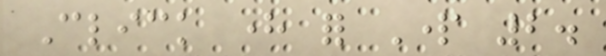Click here for Part 2.
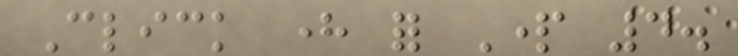Click here for Part 4.
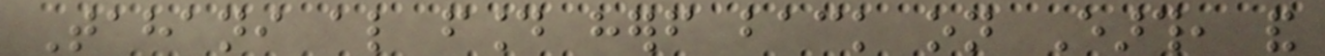Tahani also found herself back on Earth, and
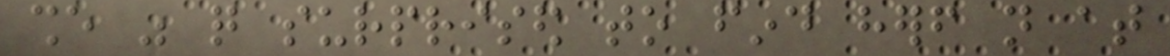she was quite surprised to find herself not at
